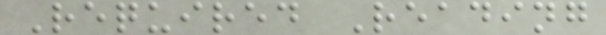Required Reading
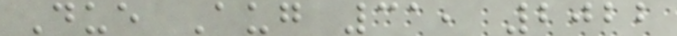Due Aug 31, 2022
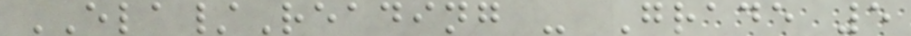ELA/Reading - Grade 5
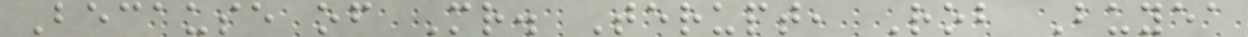Because of Mr. Terupt, Rob Buyea
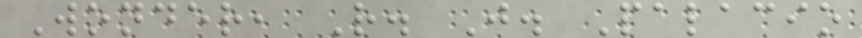Wonder, R. J. Palacio
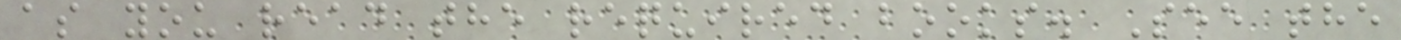as you read the required books. See the
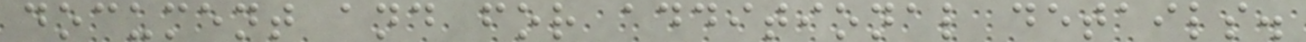document and for additional details.
